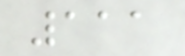111
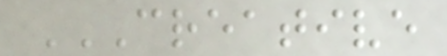CREATIVE
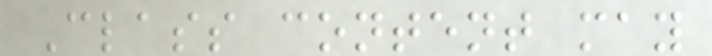Class content may
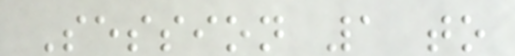Session 1 to
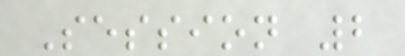Session 2
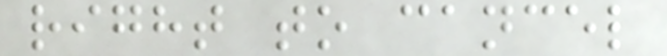right to cancel
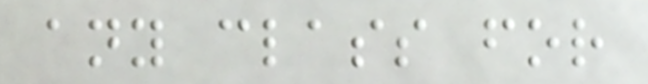any class for
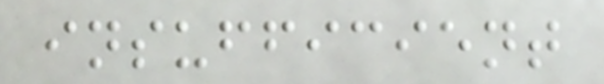insufficient
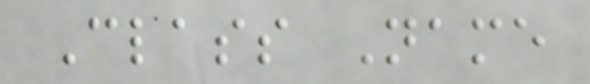Class Name
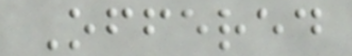Offered
